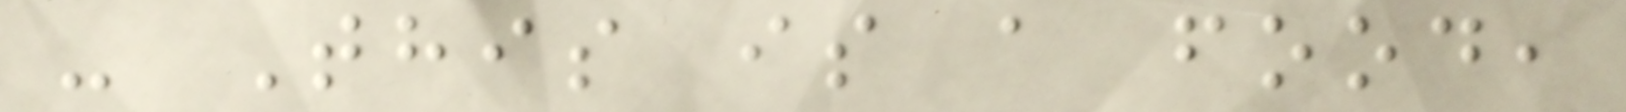- This is a food,
